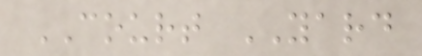COURT YARD
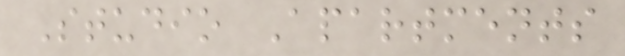Studio Apartments
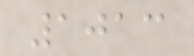1013
